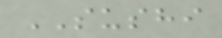SUSHI
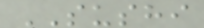SUSHI
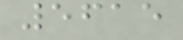5615
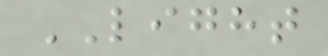LIGHT
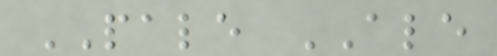PALE ALE
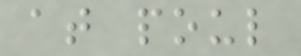at poul
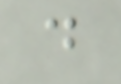d
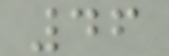46
